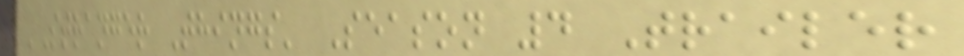'Stranger Things' Season 4 Trailer
